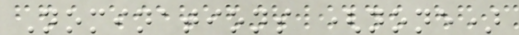Nominations (none)
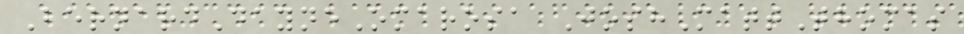BernardDayneOmarosa JoshMattThomas
